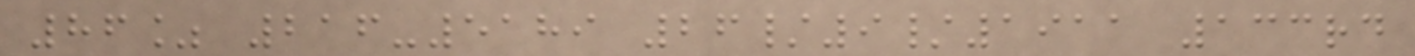86% 216-5189 26/9/1911 133rd
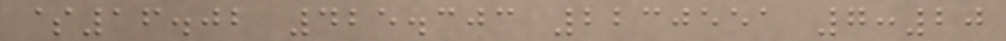$16.02 425.303 2230551 7:20
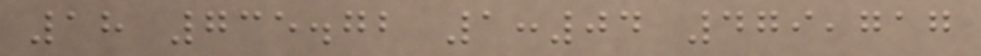18 735.72 1:04 479,717
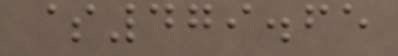$479.65
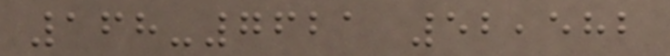168-7621 52,582
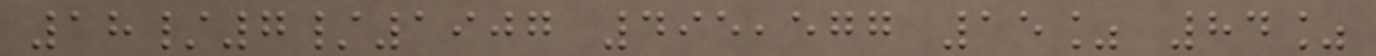18/7/1907 495,577 15% 84%
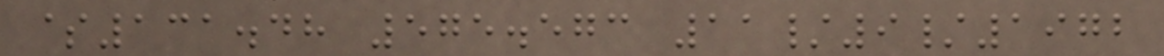$131.48 575.573 11/9/1972
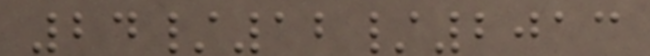24/12/2013
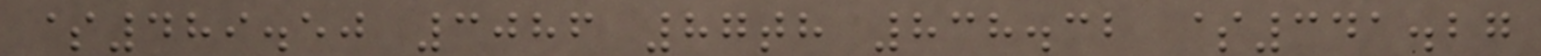$489.50 3086 87th 838.32 $341.27
